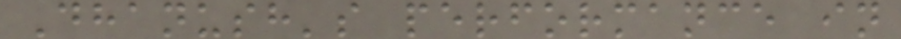Dhanush's performance in
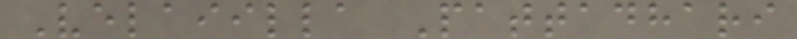Velaiilla Pattadhari
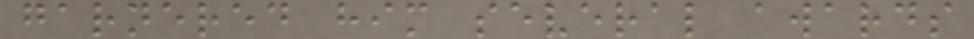garnered him several awards
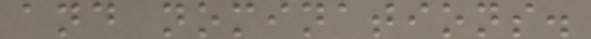and nominations.
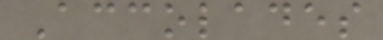Accolades
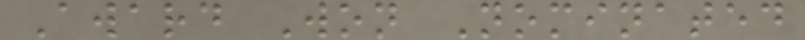Award Won Nominated
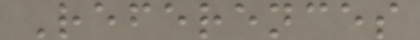References
